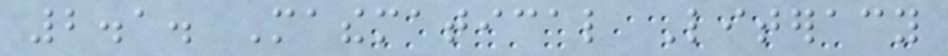2.1. Mathematical Literacy
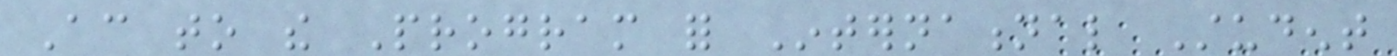According to the Program for International Student
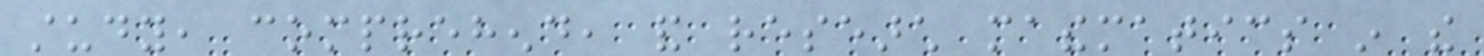study, comprehend, and research mathematics in the
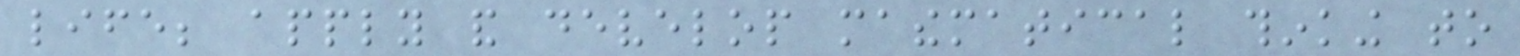life; apply and develop mathematical thinking to
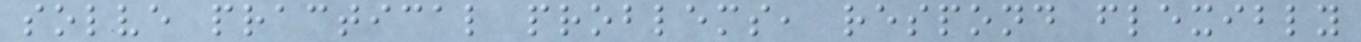solve practical problems, respond flexibly
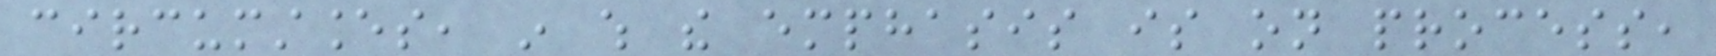circumstances, in which the emphasis is on process,
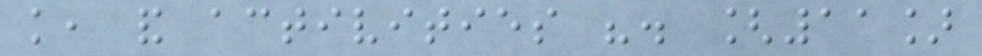knowledge, and activities ". [11]
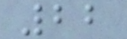22
